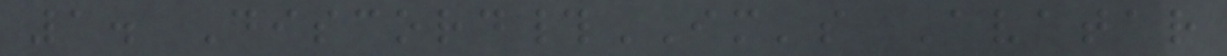1. Discord#IM's Avatar
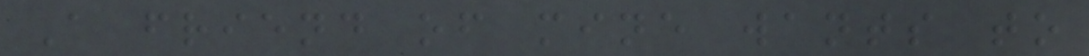A friend of mine wants to
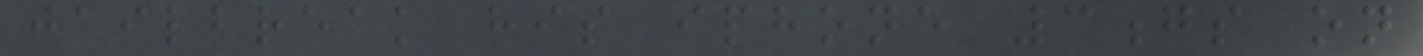jailbreak his iphone 3gs on
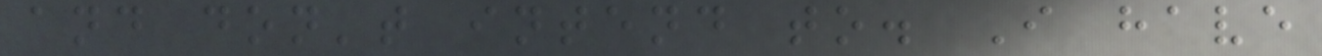and don't intend to. I have
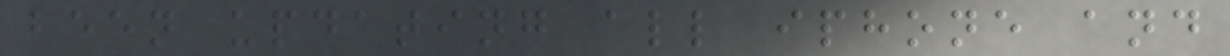been updating all iphone and
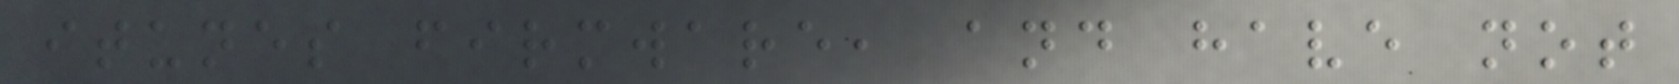itunes firmware, and have not
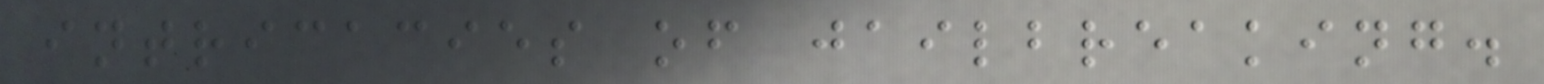intricacies of jailbreaking.
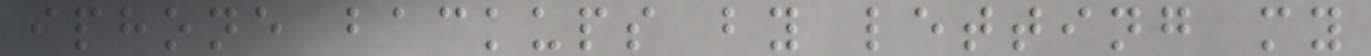iphone backups by letting my
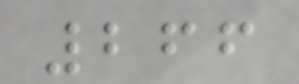266
